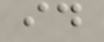id
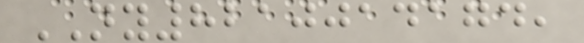NY8210014174,
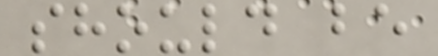should be
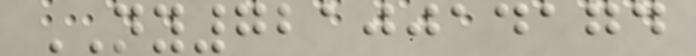NY7210014174
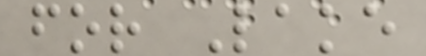for Lake
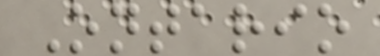Ontario
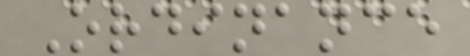Ordinance
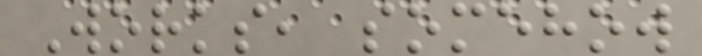Works, somehow
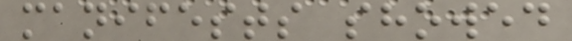manifests showed
